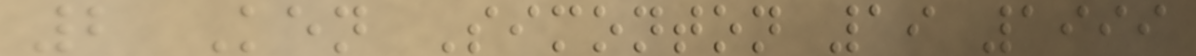2 Ken Simonton 19 1999
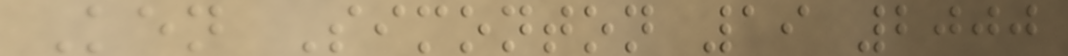Ken Simonton 19 2000
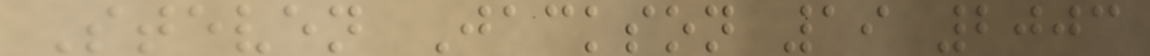Steven Jackson 19 2003
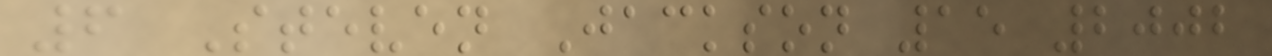6 Steven Jackson 15 2002
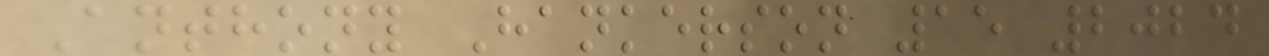Anthony Hankerson 15 2024
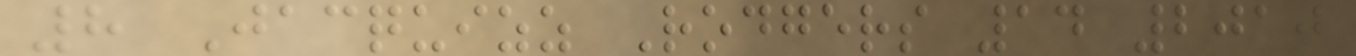8 Jacquizz Rodgers 14 2010
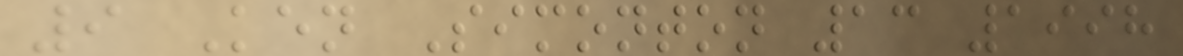9 Ken Simonton 13 1998
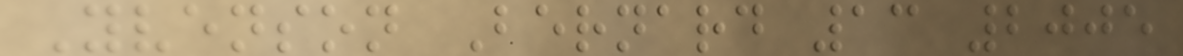Yvenson Bernard 13 2005
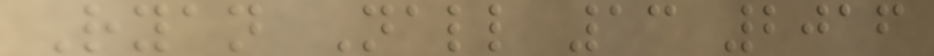Ryan Nall 13 2016
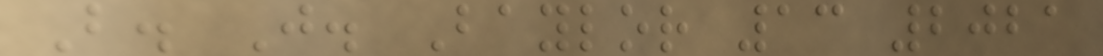B. J. Baylor 13 2021
